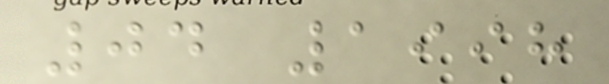04 1998
